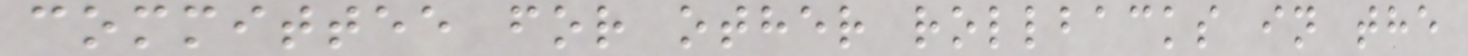committee for other rollbacks in the
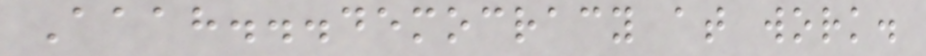Aaah...democracy at work.
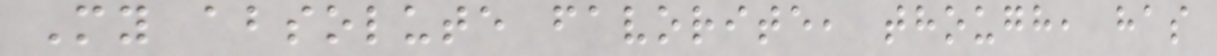My absolute favorite, though, has
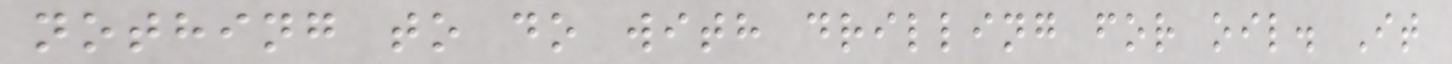nothing to do with drilling for oil. It
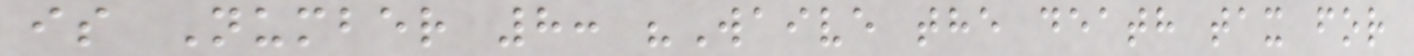is Number 8: "Waive the death tax for
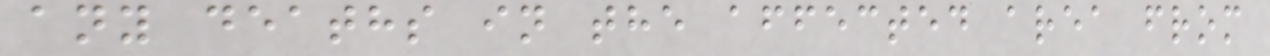any deaths in the affected area from
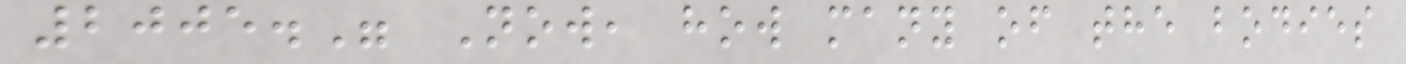2005." Now, how many of the bodies
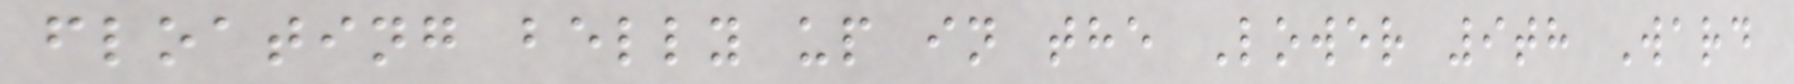floating belly up in the Lower 9th Ward
